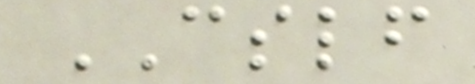CSLF
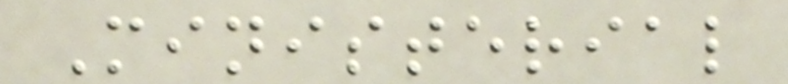Ministerial
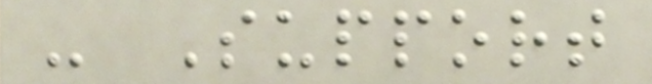- Support
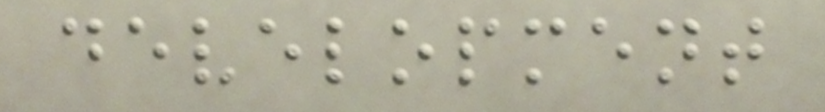development
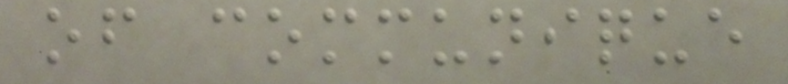of communique
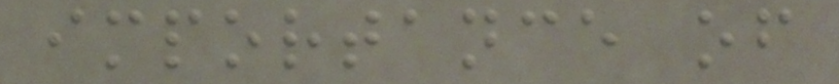importance of
